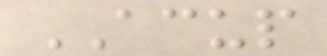ACUP
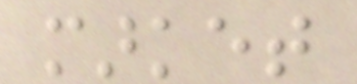market
